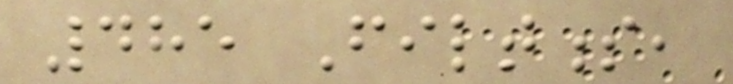485 Filtness,
